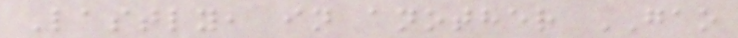Lastly, in another GAO
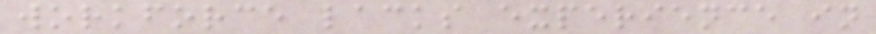workforce lacks experience in
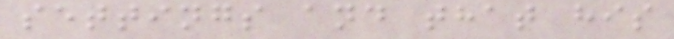settings and that his
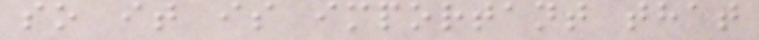so it is important that
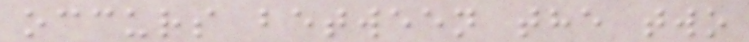occurs between the two
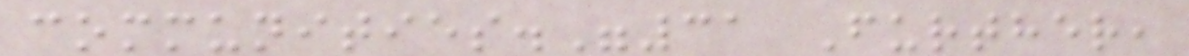communities."31 Further,
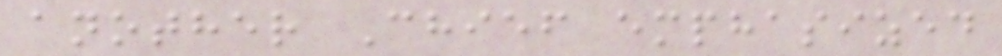another Chief emphasized
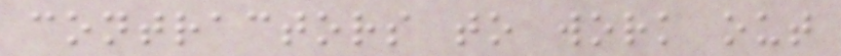contractors to work out
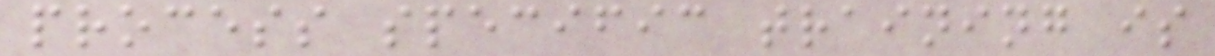process specific training is
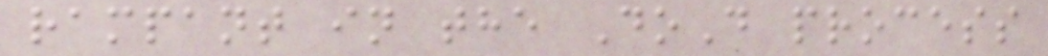rampant in the DoD process
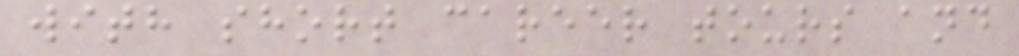with short career tours and
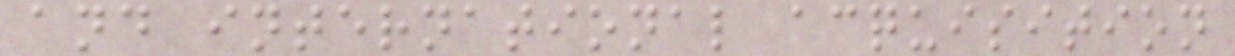and international acquisition
